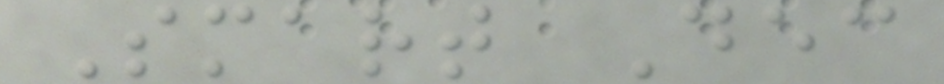Smart Dec
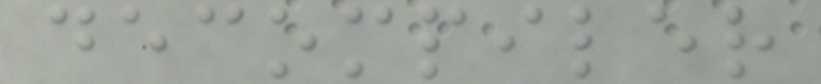decompiler
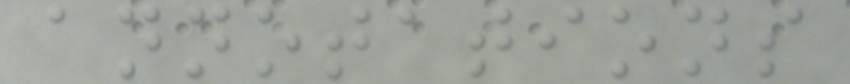annotations
